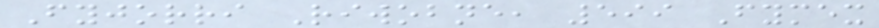Fyjorri Riwobne, 599 Fymex
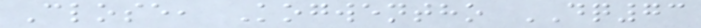Close, Kogwentho DQ73
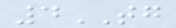4TG
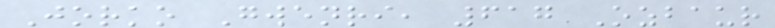Jorko Gwenri, 617 Ozbaur
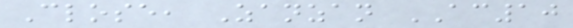Close, Zanzan AC10
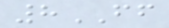8FF
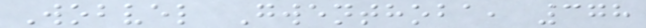Wobvel Gwenthoba, 378
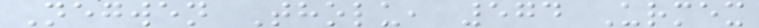Negwen Tholu, 574 Urmex
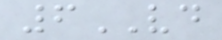6VD
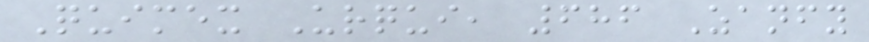Quimex Urqui, 686 Zanfy
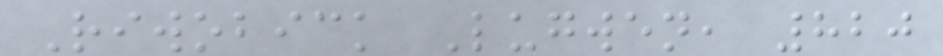Riwobick Lugwen, 820
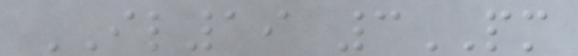IL19 3PM
